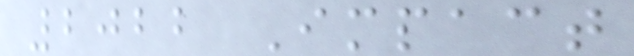2022 Impact
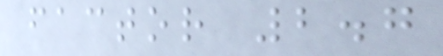factor 2.7
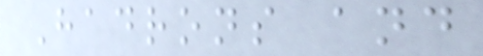Hadrons and
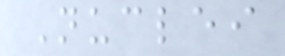Nuclei
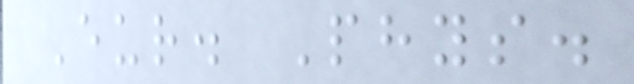Eur. Phys.
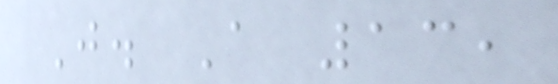J. A 13,
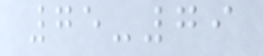75-79
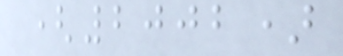(2002)
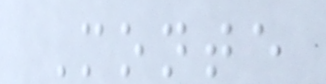Monte
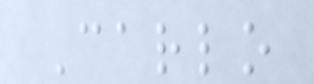Carlo
